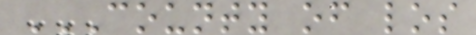COUNTY OF LOS
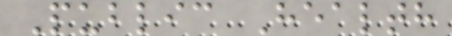Public Health
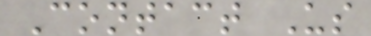Contact Us
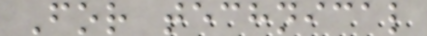For technical
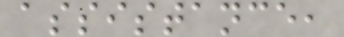assistance,
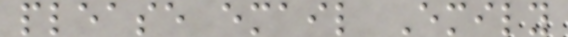please email Emily
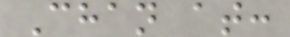Chan at:
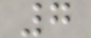7
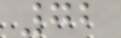72
